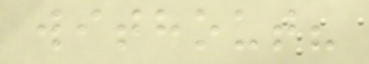without?
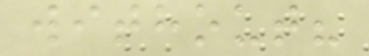without?
